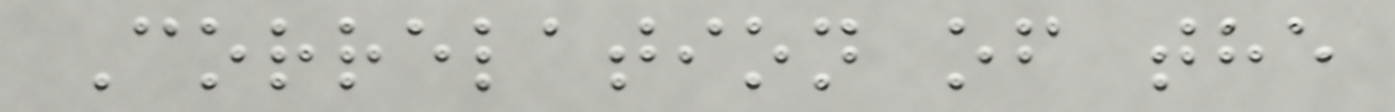Correlation of the
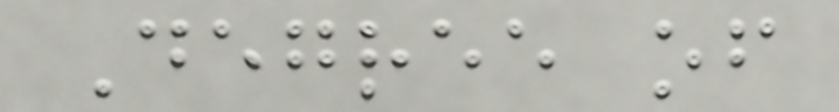Degree of
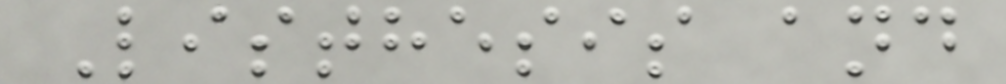Listhesis and
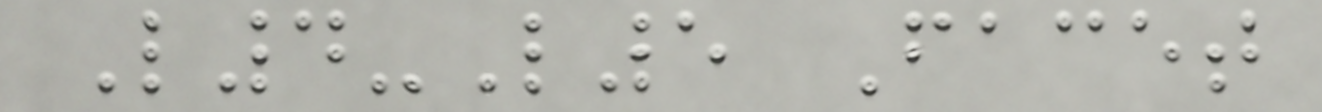L4-L5 Facet
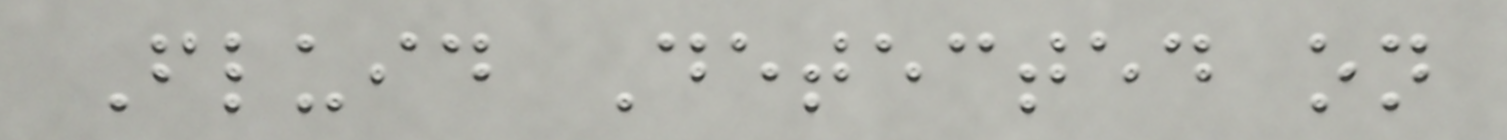Fluid Detected on
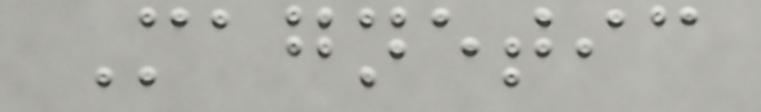Magnetic
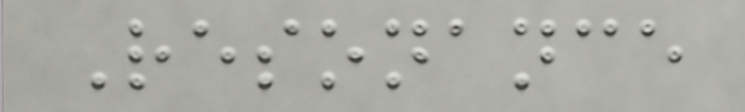Resonance
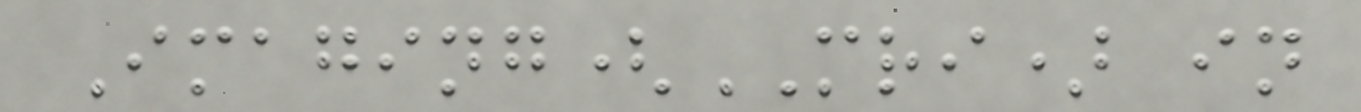Imaging(MRI) in
